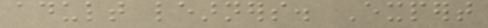adult learners. Expert
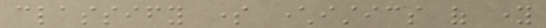classify some characteristics of young
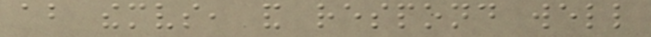about themselves, and respond well
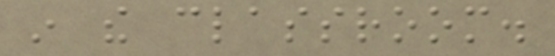in the classroom.
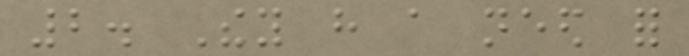2. They have a need for
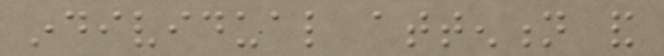individual attention and
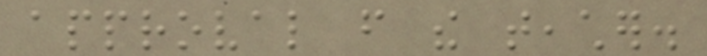approval from the teacher.
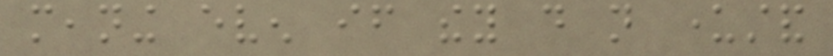meaning even if they do not understand
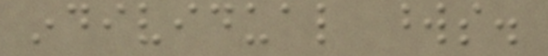individual words.
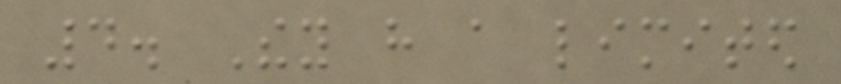4. They have a limited
